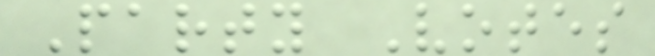Party Votes
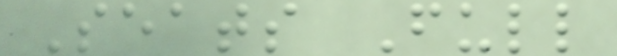Seats Full
